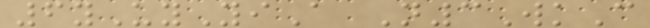6yUyYiA N3WkC
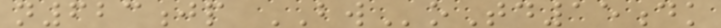n623jp BWoTd15dk
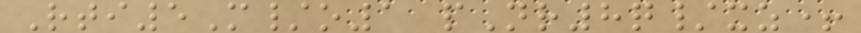Rti5M/o1 pNr8q/xz+
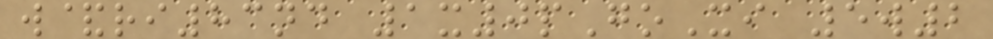w&ri83nd 1x0pGoXi 5w2
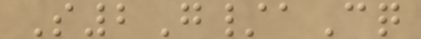S2G/aCq
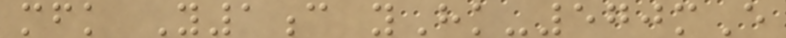mfk Y1c yHk-570mE
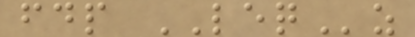fdp LEQz
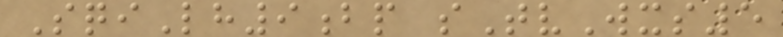SqiLh9bp sTvWxs5
